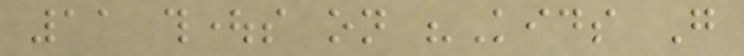11 thoughts on "Kids Go
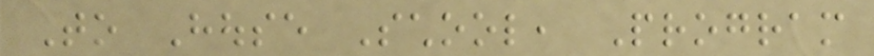To House School, Program
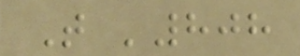That '808
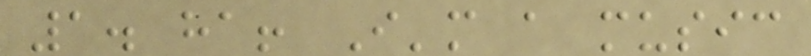1. ha! I'm a music
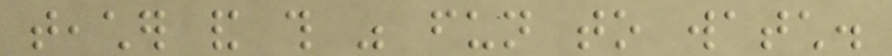teacher and this was fun to watch.
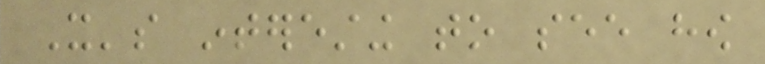It's interesting to see how
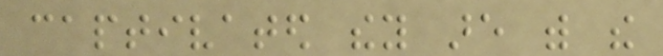captivated they are with the
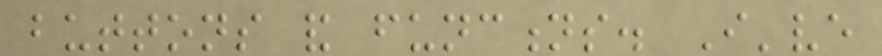buttons and functions. I've
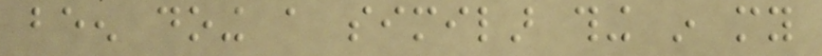been doing a similar thing in my
